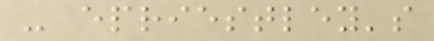- epriestley's
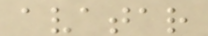avatar
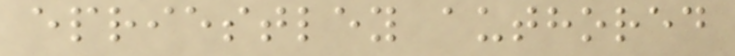epriestley authored
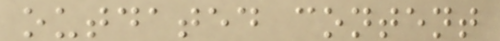outdated content
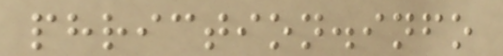phriction.info
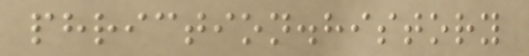phriction.history
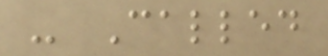- Called
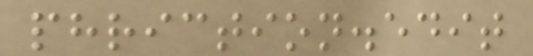phriction.edit
